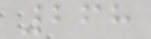268
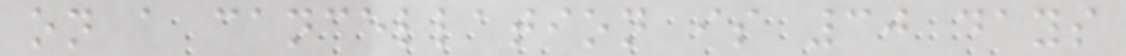on a cancellation is 30 days
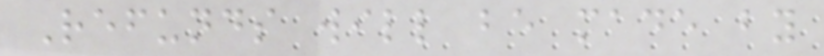Refunds will be made by
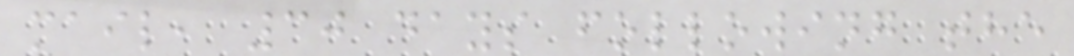mail, 30 days following the
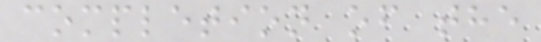completion of the
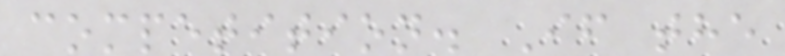competition. If the
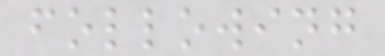following
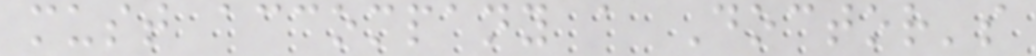must accompany a Doctor's
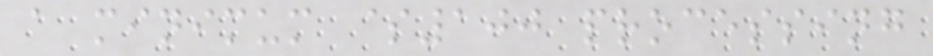a minimum $100 processing
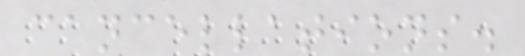cancellations.
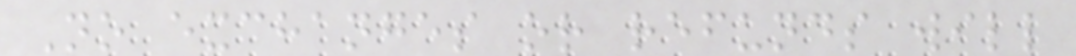No exchanges or refunds will
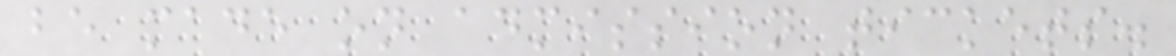be made on admission tickets.
